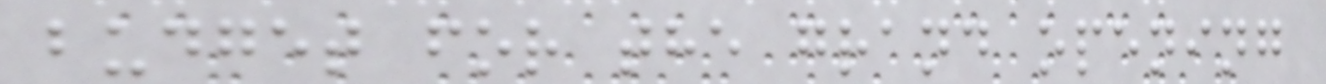budget for the grand opening
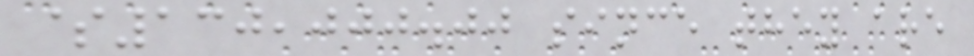$130,000.00 since they are
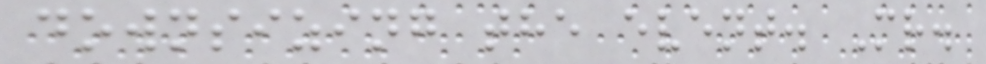downsizing the event. Mr.
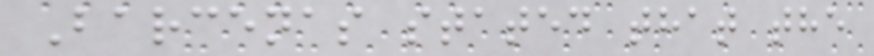Barcenas stated that the
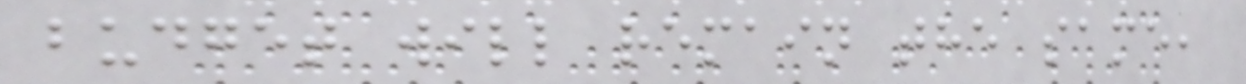budget will remain the same,
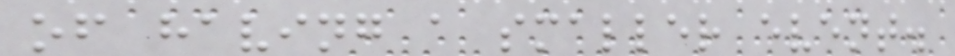of having a smaller event.
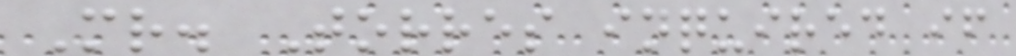Mr. Torres inquired if
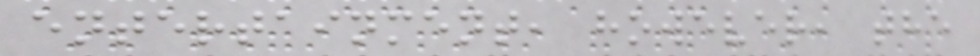entertainment, however, the
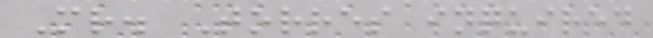Mr. Torres inquired
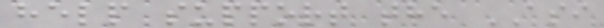help support the ASI
